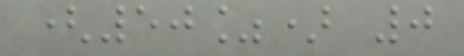(50%) 0
